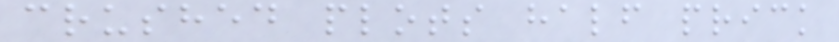crushed plots half prick
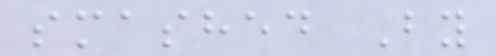smashed By
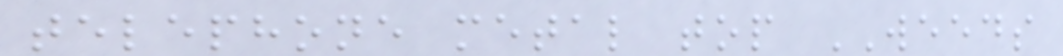telephone metal top WEEDS
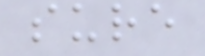sure
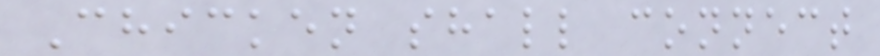Chicken shall connect
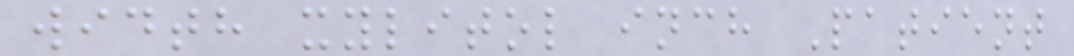width xylitol inch Patient
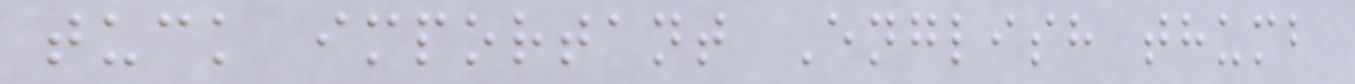tuck important English thumb
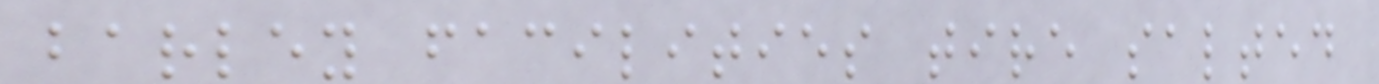barley facilities tire salted
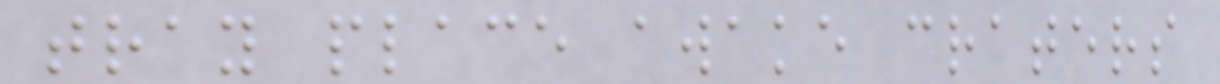tray place awake craters
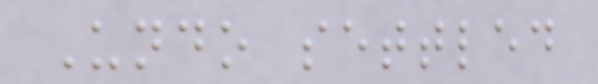Undo settled
